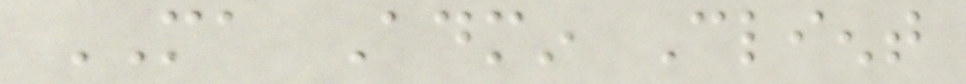MA Admin Client
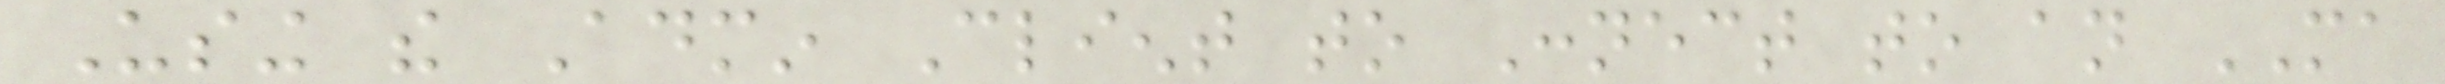Using the Admin Client to Connect to an MA
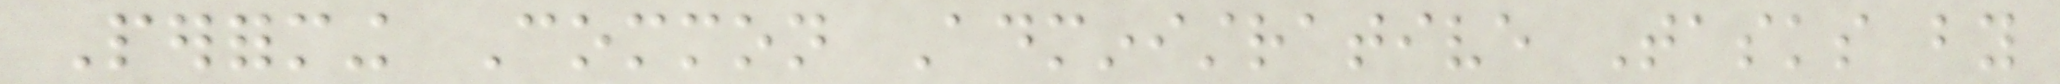Performing Common Administrative Tasks by
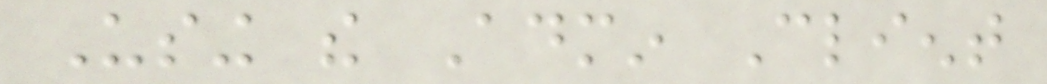Using the Admin Client
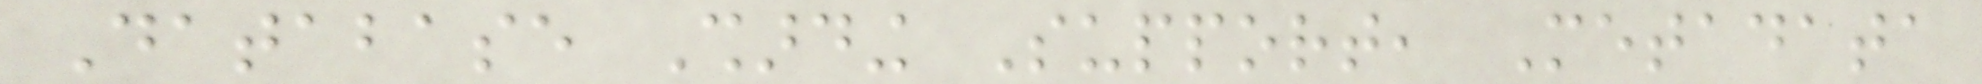Database Sharding Support, Metadata
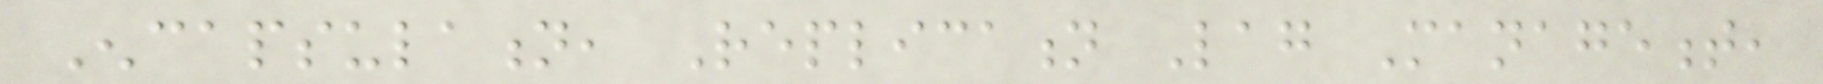Encapsulation, Replication Lag Management,
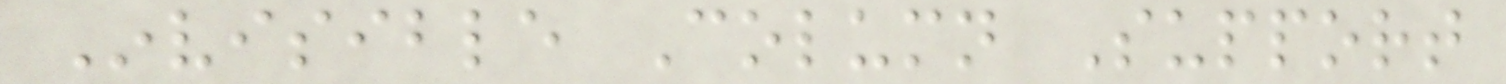Invisible Column Support
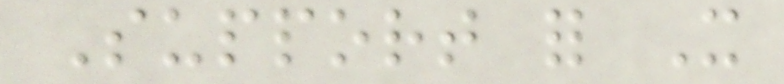Support for It
